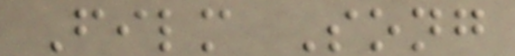Film Song
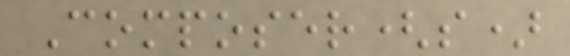Composer(s)
